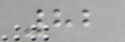82
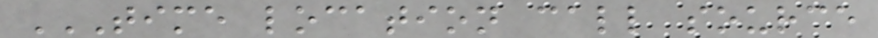TIME LOCATION CALL SOURCE
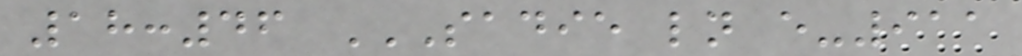18:46 SADIE LN E-911
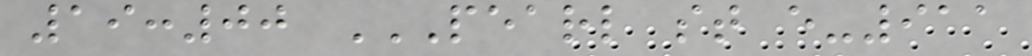19:00 PEARL ST E-911
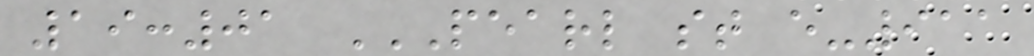19:01 PEARL ST E-911
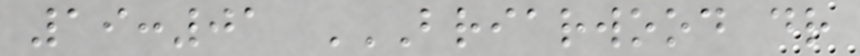19:01 BRIARWOOD DR
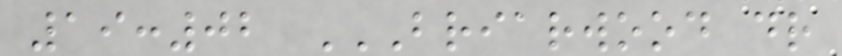19:02 BRIARWOOD DR
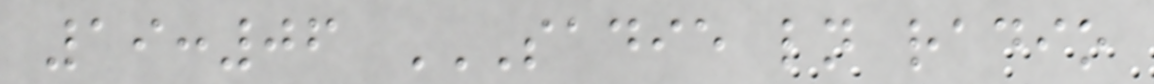19:06 SADIE LN RADIO
